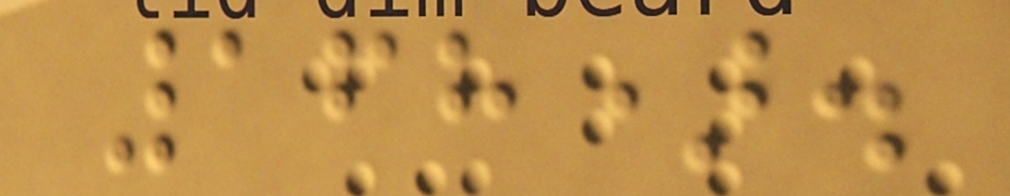168).
